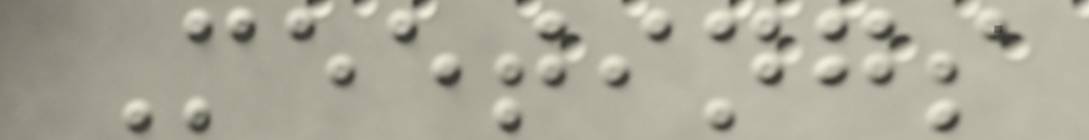Meetings
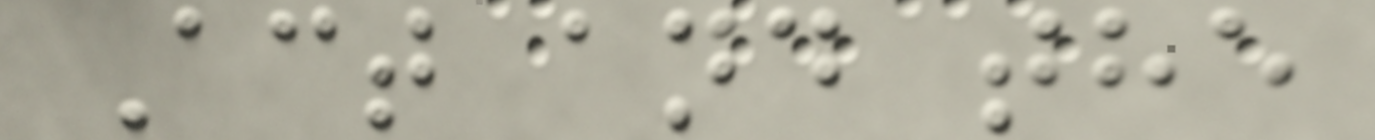Act and the
